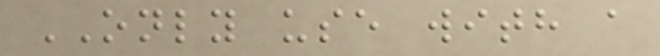ONLY use with a
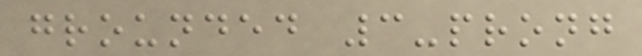grounded 3-prong
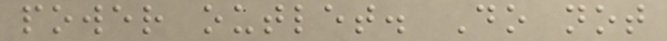power outlet. Do not
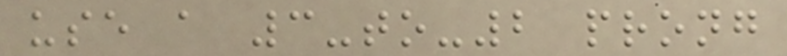use a 3-to-2 prong
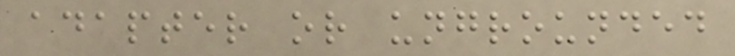adapter or ungrounded
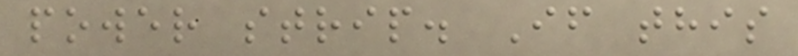power strip. If this
